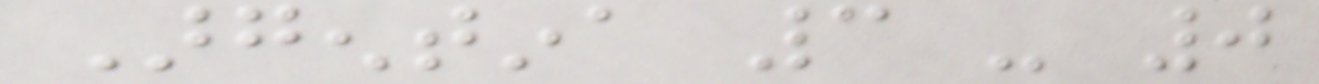Argentina 3 - 0
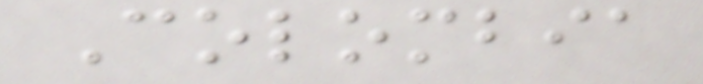Colombia
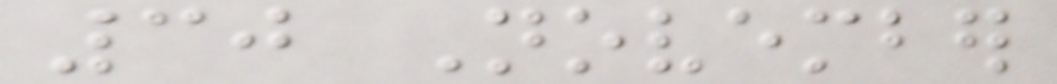30 November
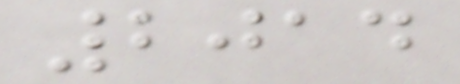2014
